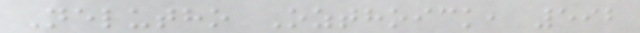Nelutho Ozthoick, 592
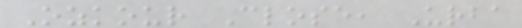Ozkour Close, Urba
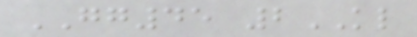GG45 2KL
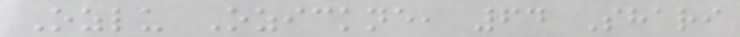Ozlu Ozickne, 64 Shari
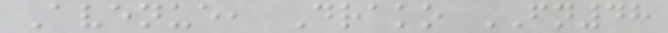Avenue, Drako FN48
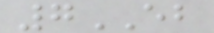7EB
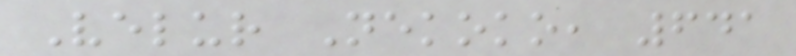Velur Nekoko, 641
